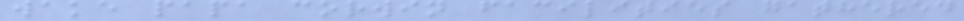wake papa corwin facilities gathered
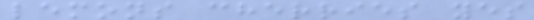lemons cherries yes
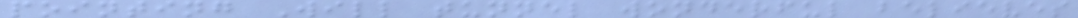pointing Will tunnel wonderful believes
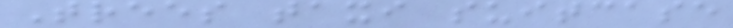Trees taxi suitcase
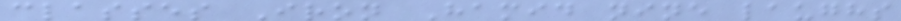classes Iron Hamid nine laughs
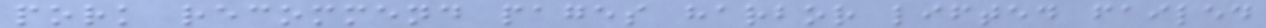pork recommend pages harbor lifted failed
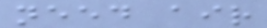need air
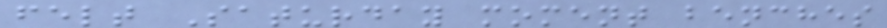felt Saturday moment benches
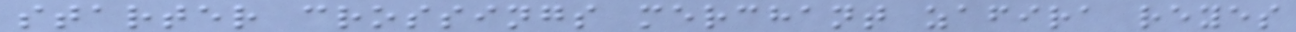starter crossings merchant zafira reyes
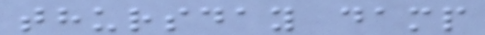thursday damp
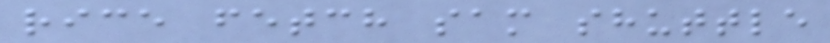rice fetch sam shuttle
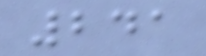241
